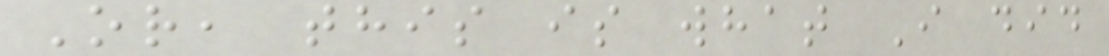Or, this is what I did
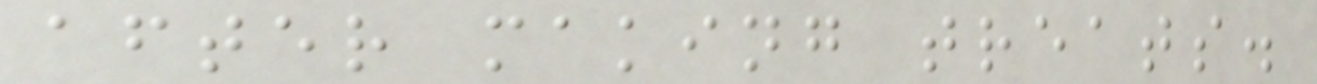after making treats.
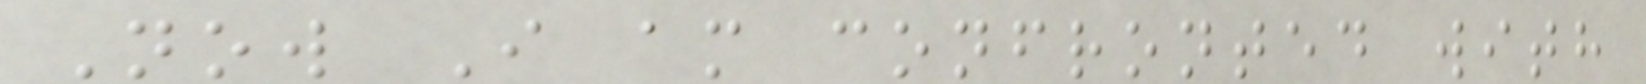Now I am confronted with
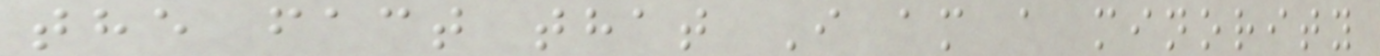the fact that I am a minority
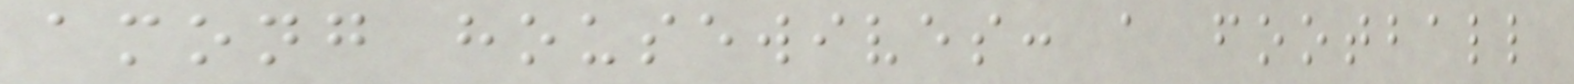among housewives: a football
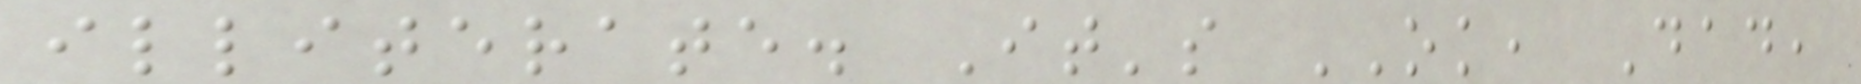illiterate. It's OK, Dad,
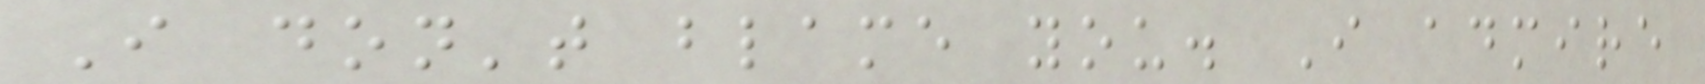I don't blame you. I admire
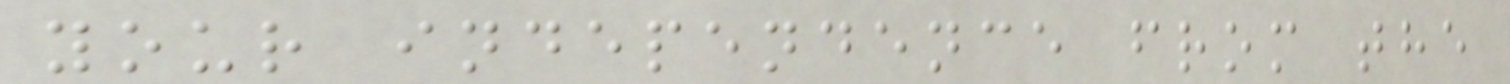your independence from the
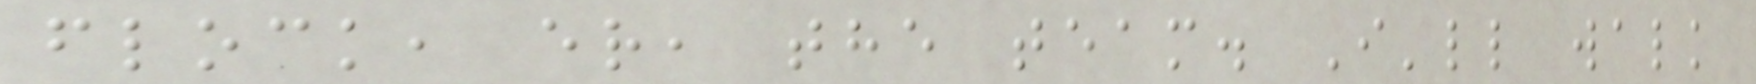flock, er, the team. I'll walk
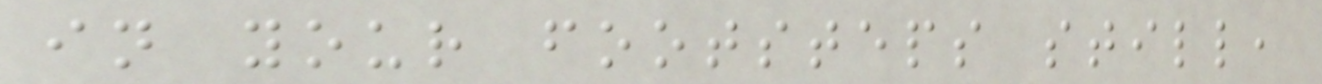in your footsteps still,
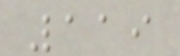119
